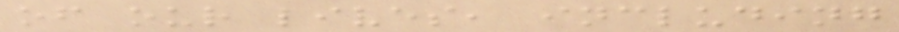of our lives, including
